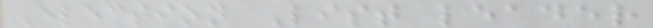Election List leader
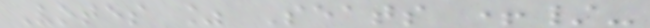Votes % Seats +/-
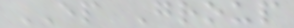EP Group
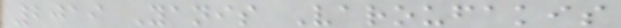2019 Yanis Varoufakis
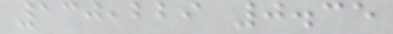130,229 0.35
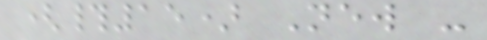(#15) New -
